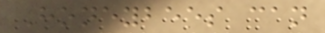Honeybees can
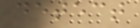detect
